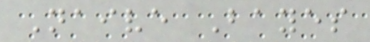Naive Bayes
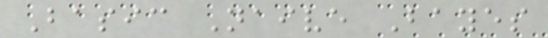Basic Naive Bayes
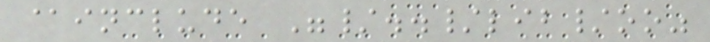@include "/../lib/oo"
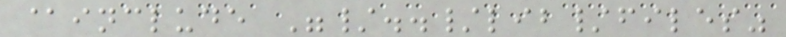@include "/../lib/files"
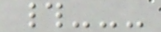#---
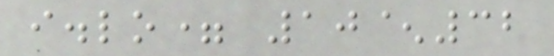i.lo= 10^32
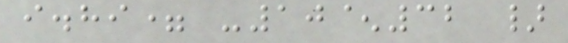i.hi= -10^32 }
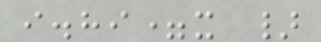i.hi=x }
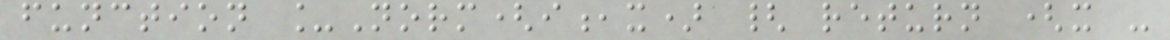function _Norm(i,x) { return (x -
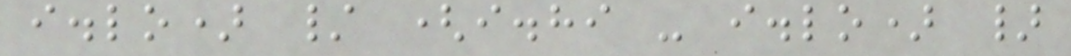i.lo) / (i.hi - i.lo) }
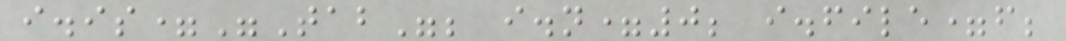i.is="Tab"; i.n=0; i.file=f;
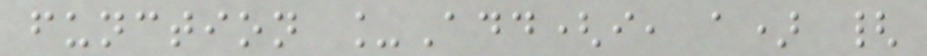function _Add(i, a) {
